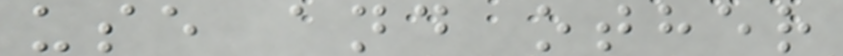use and other
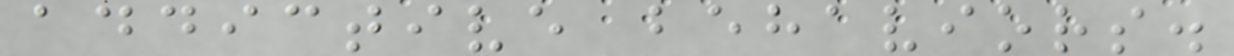addictive behaviors.
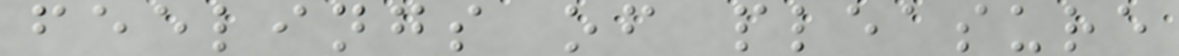feelings of pleasure
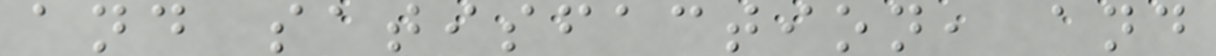and satisfaction, and
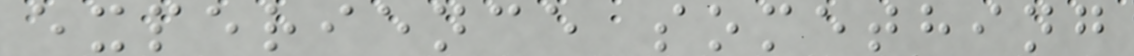experience something
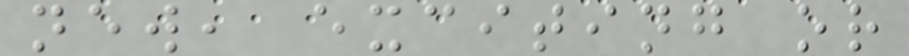new, exciting or
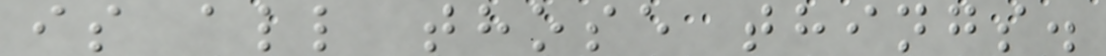is all those things.
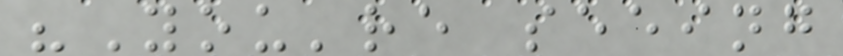"You're seeing
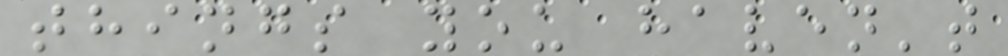things you haven't
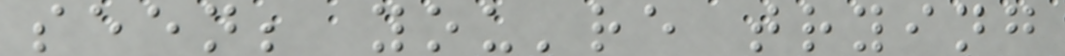seen; you're trying
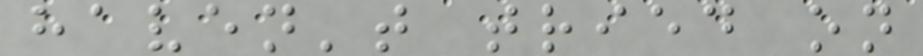haven't tried on
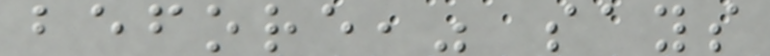before," says
